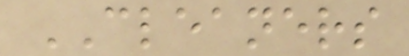CLEANERS
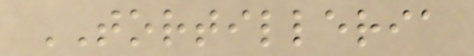TORTILLERIA
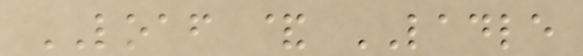LOAF & LADLE
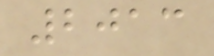2013
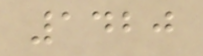1420
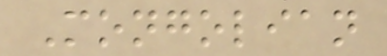Mongolian
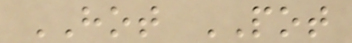HOT POT
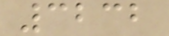3232
